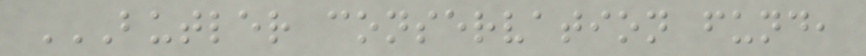BUTLER CONSERVATION FUND,
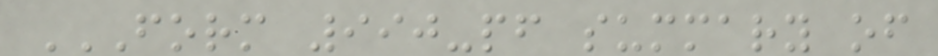FORM 990-PF SUMMARY OF
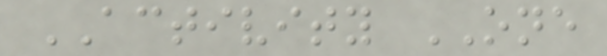ACTIVITY ONE
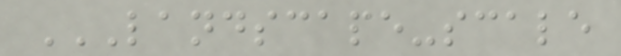LANDSCAPE-SCALE
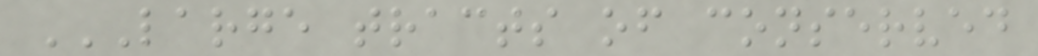LARGE TRACTS OF CONSERVED
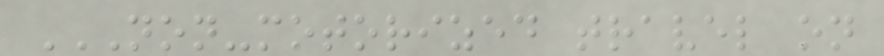NON-MOTORIZED TRAVEL ON
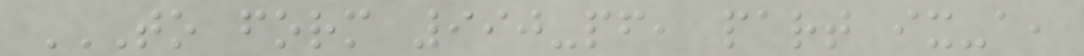TO FORM 990-PF, PART IX-A,
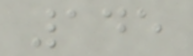145
